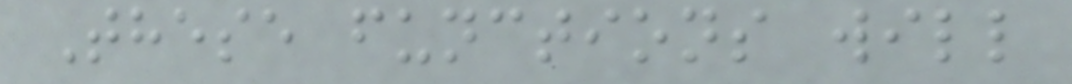These functions will
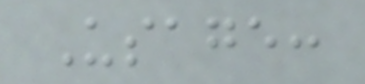Usage:
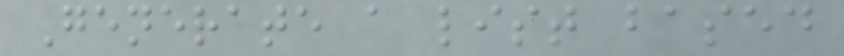Generate a list based
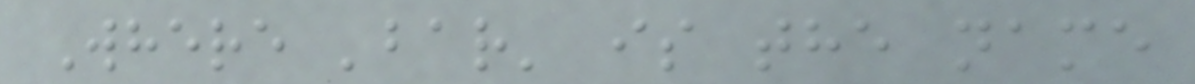Where 'bar' is the name
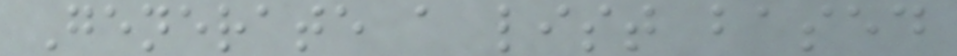Generate a list based
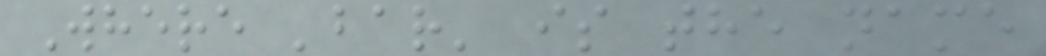Where 'bar' is the name
